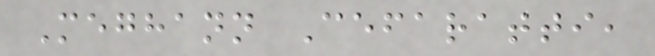Meghann Cefaratti,
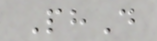PhD
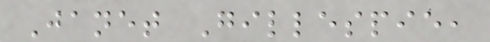Janet Gillespie,
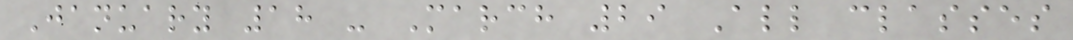January 18 - March 29 All classes
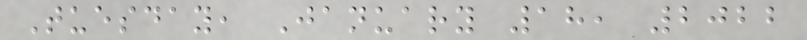Tuesday, January 18, 2022
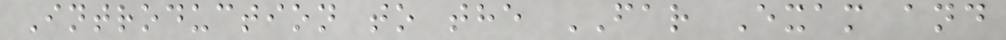Introduction to the FAR Exam and
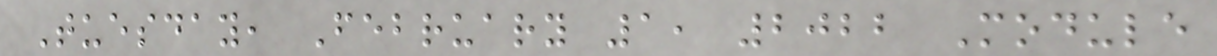Tuesday, February 1, 2022 Module
